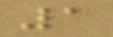1
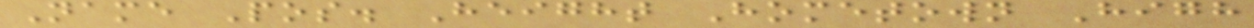Name Pos. Height Hometown High
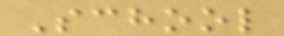School
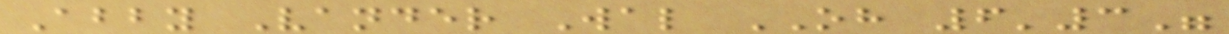Abby Vander Wal OH 6'3"
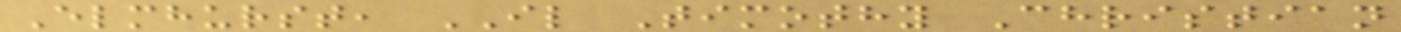Elmhurst, IL Timothy Christian
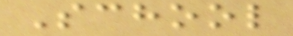School
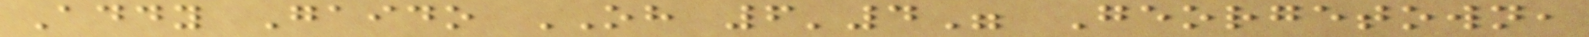Addy Gaido OH 6'4" Georgetown,
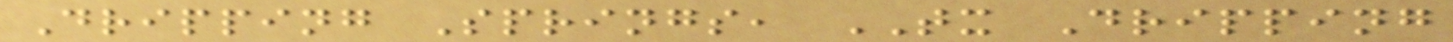Dripping Springs, TX Dripping
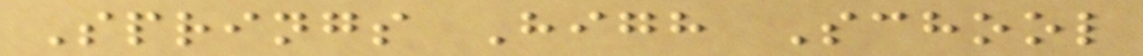Springs High School
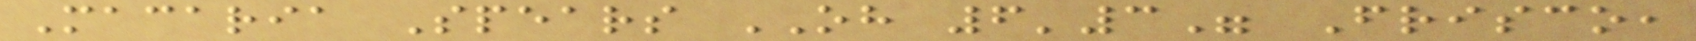Macaria Spears OH 6'3" Frisco,
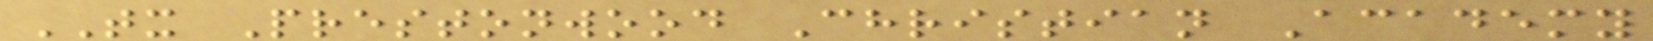TX Prestonwood Christian Academy
